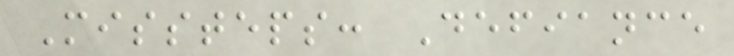Missteps: Defiance
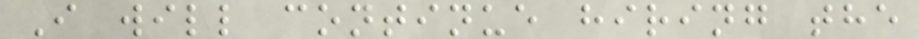I will continue hiring the
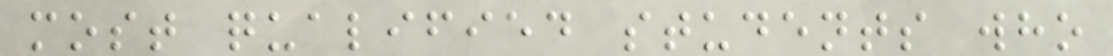most qualified students who
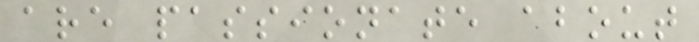are passionate about
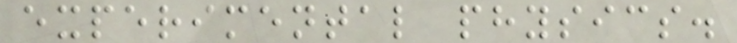experimental physics.
